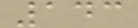143
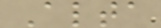Alta
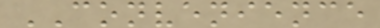CONVENIENCE
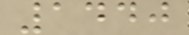1440
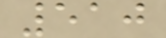510
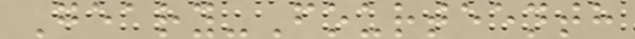Geary-Fourteenth
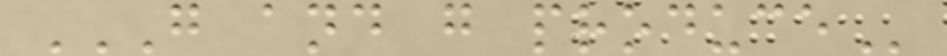G AND G PRODUCE
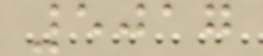5017
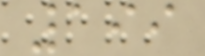199
